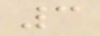3
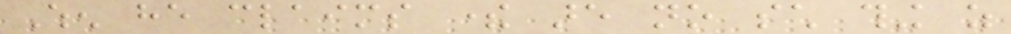When he claims there are no such thing as
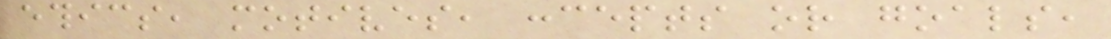ethics, motives, concepts or goals,
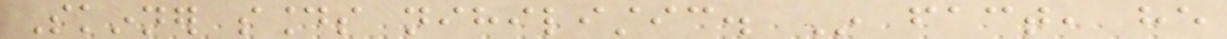Skinner sounds nihilistic. In fact, he
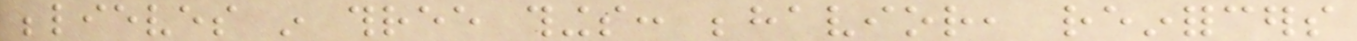believes in three things: behavior, reinforcers
